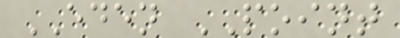EDEN POINT
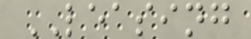LEASING
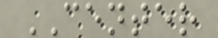CENTER
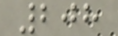208
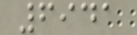6941
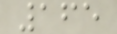165
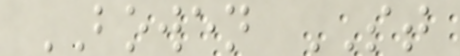BOWEN ST
